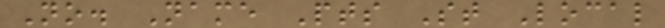No. Name Pts St Local
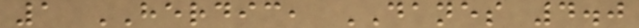1 HERDIC, DANES 4.0
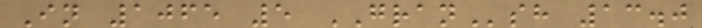In 1065 5 GRANsh 13.0
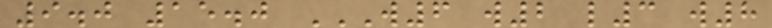9.0 15.0 W6 W2 L3 W8
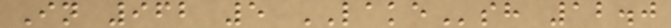In 962 5 LAKEsh 12.0
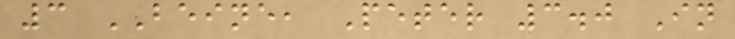3 BEINE, Peter 3.0 In
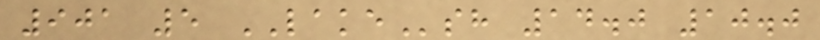901 5 LAKEsh 14.0 10.0
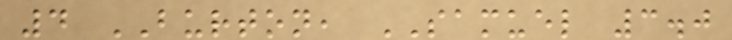4 BURTON, SAMUEL 3.0
